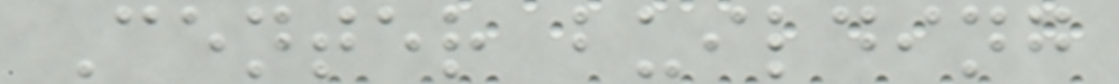Center building
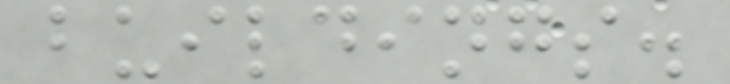buildings.
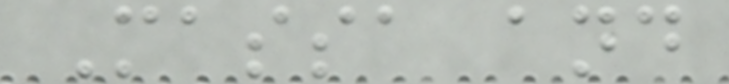Massa and
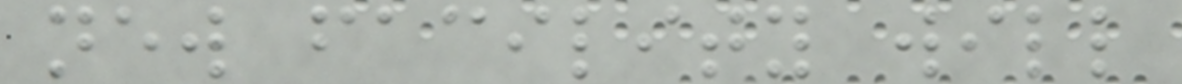new facility will
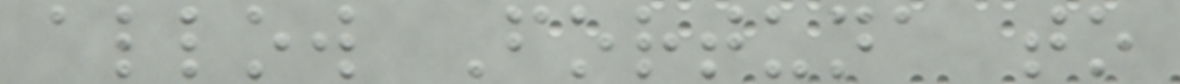allow Fortuna to
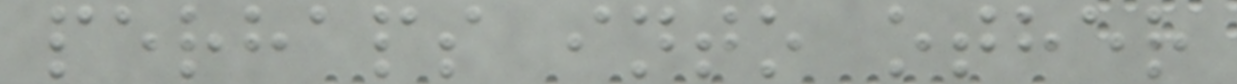perhaps into other
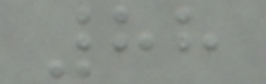88
